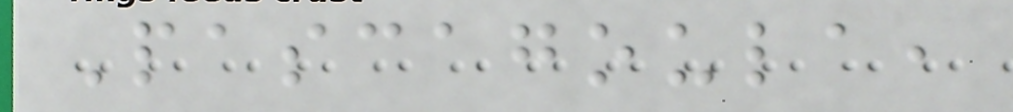Pascagoula,
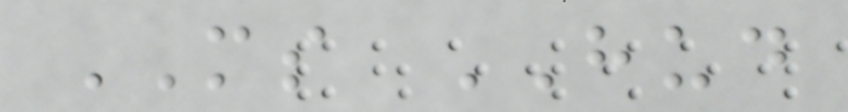MS HUD
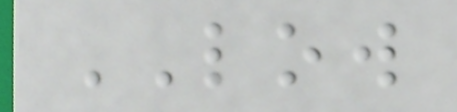LOW
